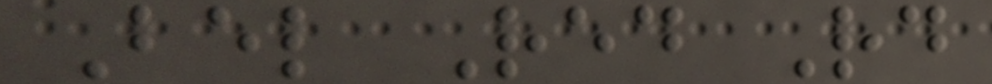Bel Red Rd
